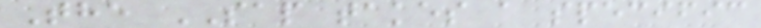The SAP takes a specific
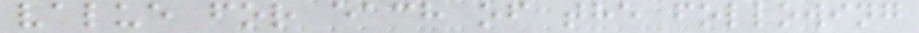value for each of the following
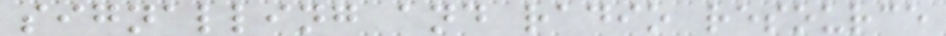signalling and radio resource
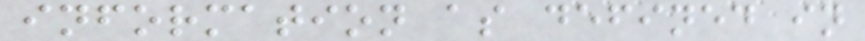information as defined in
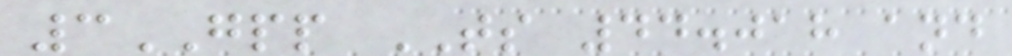3GPP TS 44.018 and
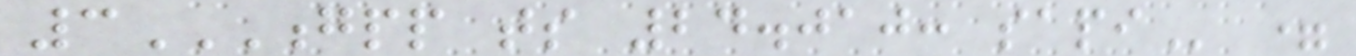3GPP TS 24.010: SAPI =
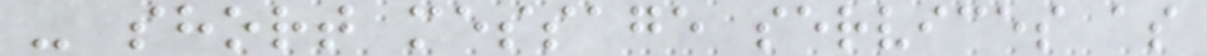- short message services as
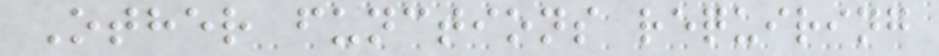Other functions requiring
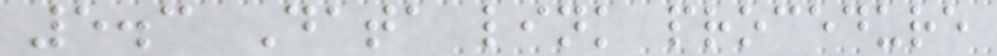5.3 Data link procedure
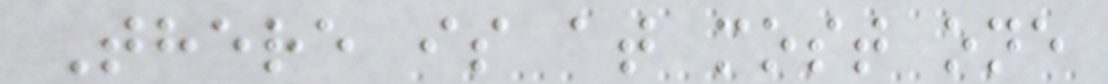There is at most one
